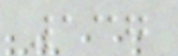137
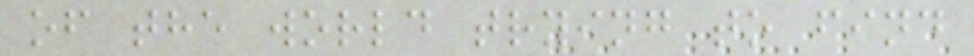of the world trying to find
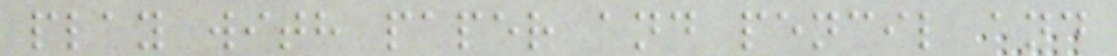play with paper and pencil and
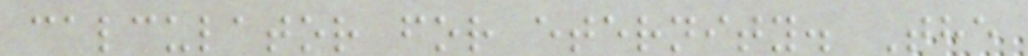calculator for eternity. The
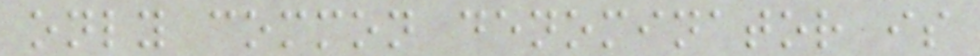only common denominator is
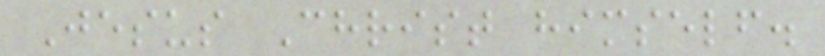Jesus Christ himself.
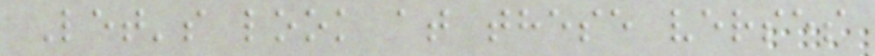Let's look at these verses
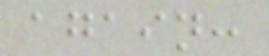again:
